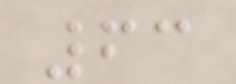63
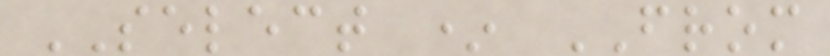SELECT * FROM
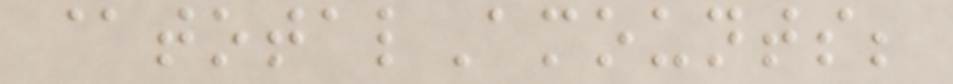@totalAmounts;
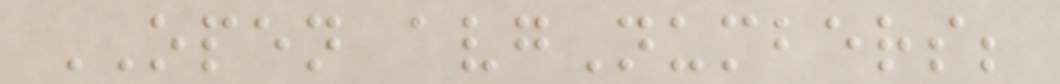OPEN avgNumbers;
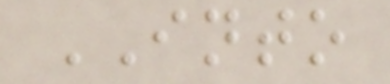INTO
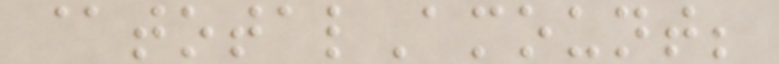@totalAmount;
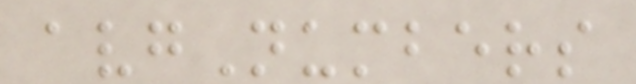avgNumbers
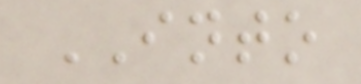INTO
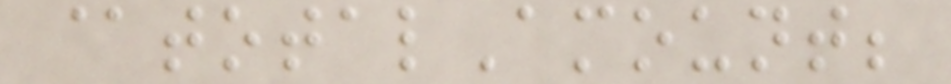@totalAmount;
